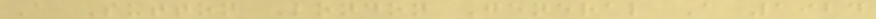A Sutton London General A 1924
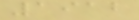1912
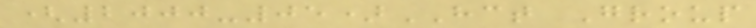(2000-05)HCT Group
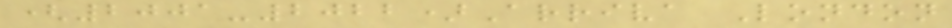(2001-2022)Arriva London
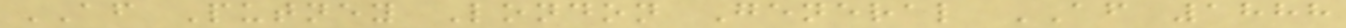AF Putney London General AF 1888
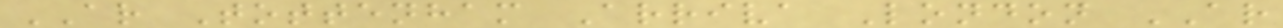AR Tottenham Arriva London AR
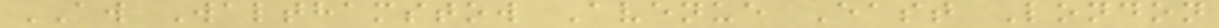AW Walthamstow Avenue East London
